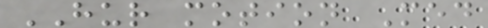HUR motion Med
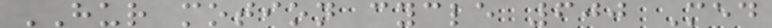HUR motion cycle 600 Med
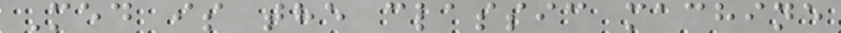Med is the classic machine
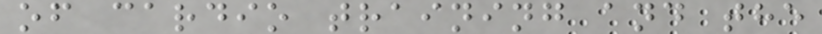of cardio training and the
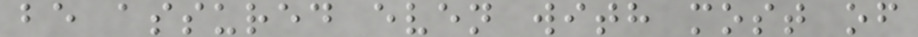be assured even with most of
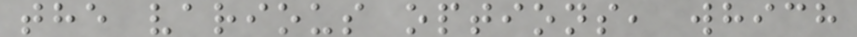the various options, which
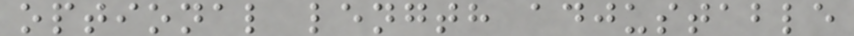optional length adjustable
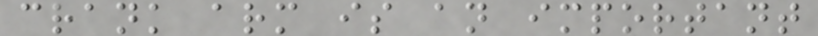crank arm is an important
